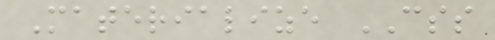Materialize CSS
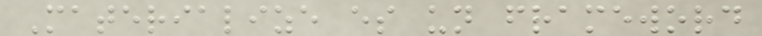Materialize es un frameword
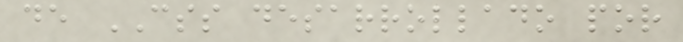de CSS desarrollado por
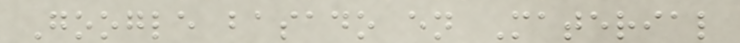Google basado en Material
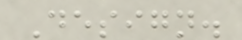Design.
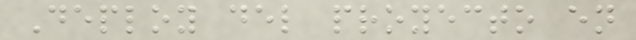Deploy del proyecto en
